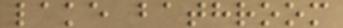lake bathroom
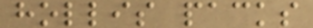hollis packs
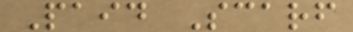Paid Scarf
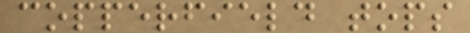copperfield tops
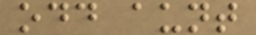odd aunt
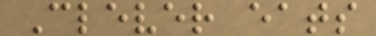Clever eats
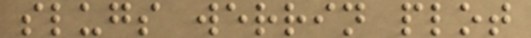slugs werrin plot
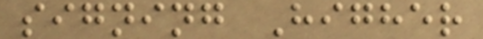signing Higher
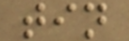tin
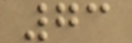73
